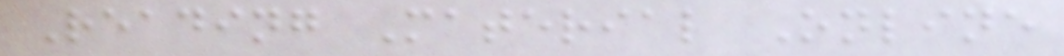Reading Material Online
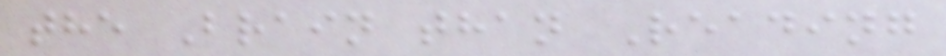the Brain than Reading
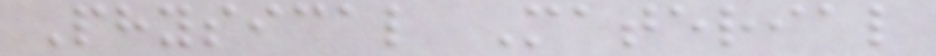Physical Material
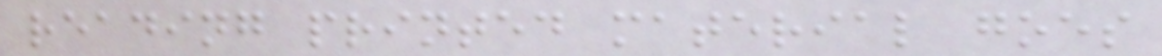reading printed material goes
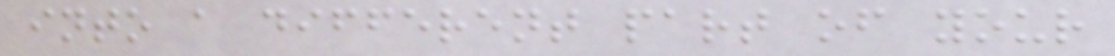into a different part of your
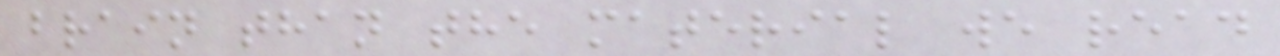brain than the material we read
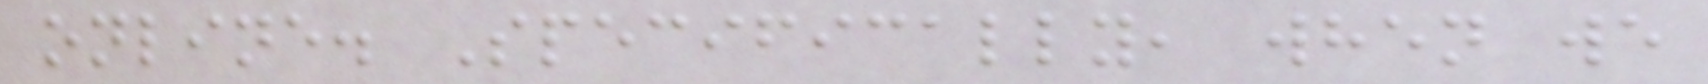online. Specifically, when we
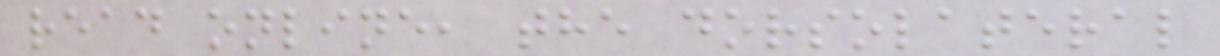read online, the dorsolateral
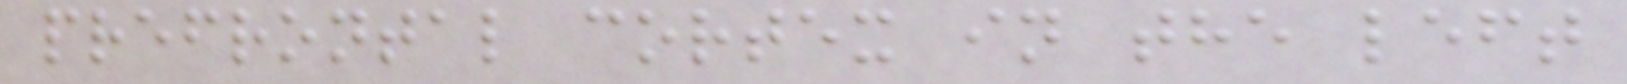prefrontal cortex in the left
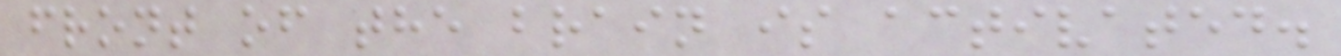front of the brain is activated.
